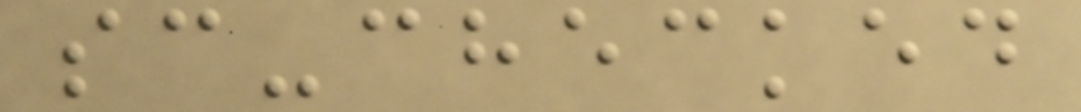sc-checked
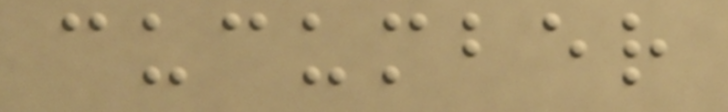cucumber
